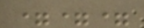===
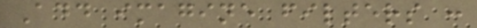Add imagine filters :
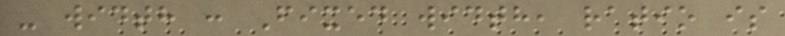- width : Fixed width, ratio is
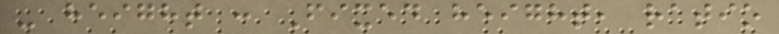- height : Fixed height, ratio
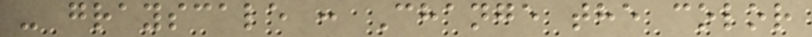- grayscale : Change the color
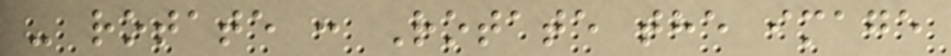- rotate : Rotate the image
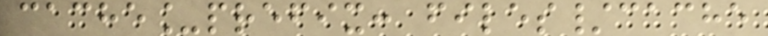cache_prefix: files/cache
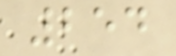254
